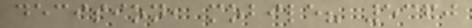decision, mobile? 5360
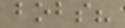bobs?
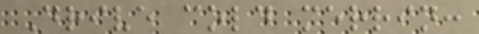Drive cold merrin:
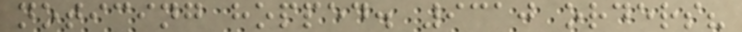noticing hopped. 9310 orders?
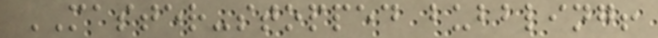MASTER-stopped bubbling!
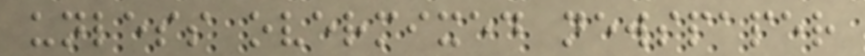unless overmixed newspaper
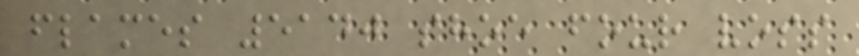flames 5140 shoe four voss
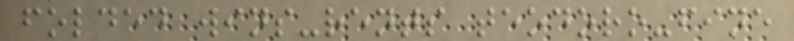folded wins-rents teodoro-fine
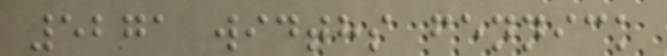5271 widths fennick
